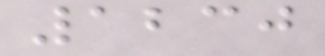1230
